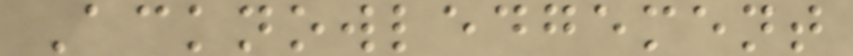Acknowledgement
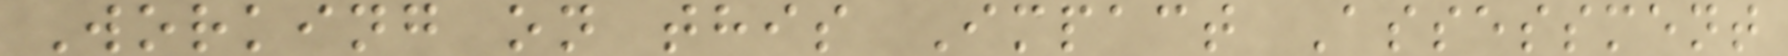Working on this Impact Assessment
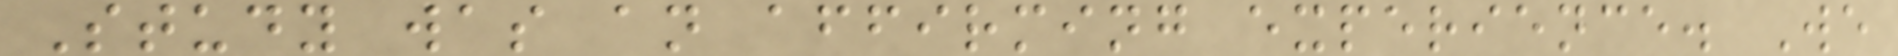Study was an affirming experience. We
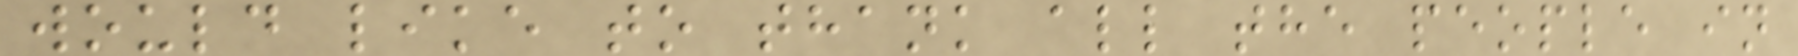would like to thank all the people in
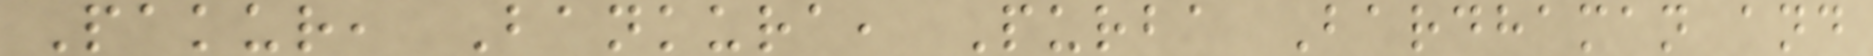Pakur, Bankura, Purba Bardhaman and
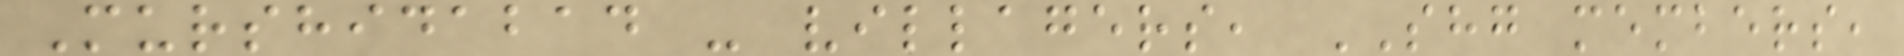Murshidabad - villagers, SHG members,
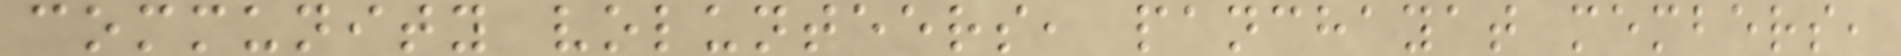community volunteers, panchayat members,
